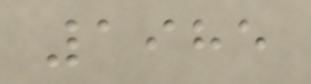1985
